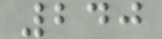240
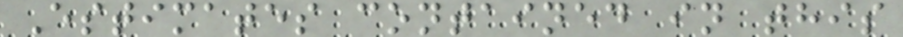Estimates contained in this
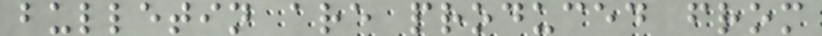bulletin are produced from
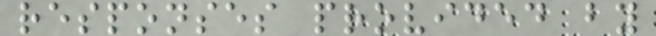responses provided by
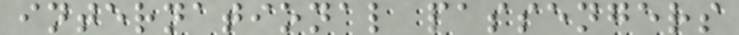international passengers
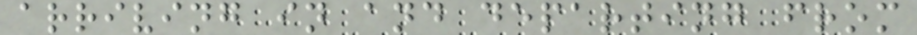arriving in and departing from
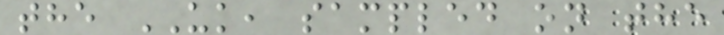the UK, sampled on the
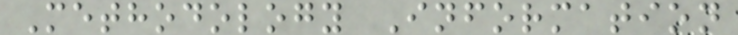Methodology Information
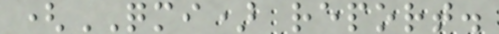(QMI) report.
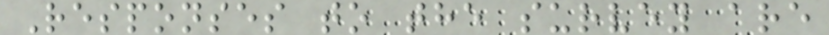Responses to the survey are
